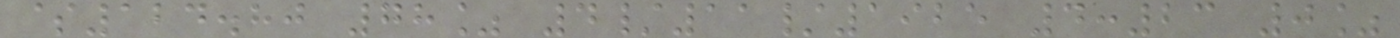$124.80 78% 4/11/1925 4:23 0%
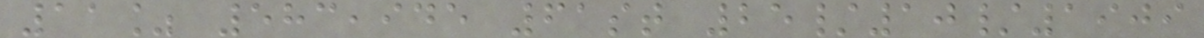11% 583,945 61st 25/10/1909
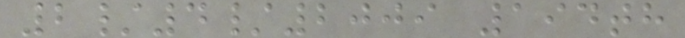2/4/2009 194th
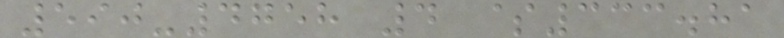590-4758 4 $333.81
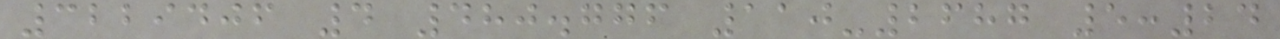3229406 4 480.776 110-2687 5:24
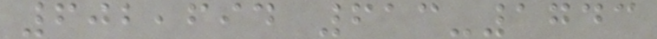602,694 613-1743
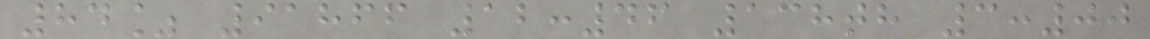84% 91866 12:46 138th 3:00
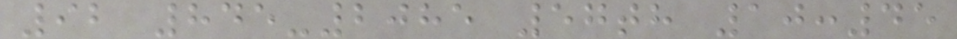92 845-2085 57th 10:45
